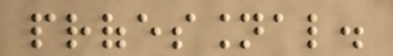professional.
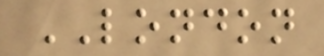LONDON
